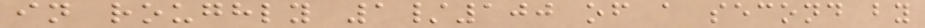in roughly 1/100 of a second by
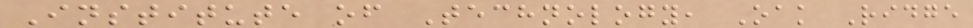Institute of Technology, Oak Ridge
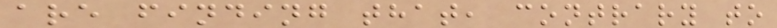are finding that, contrary to
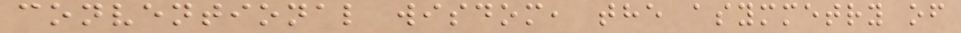conventional wisdom, the asymmetry of
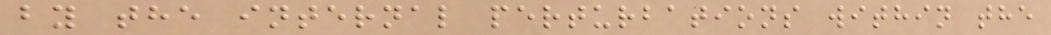by the internal perturbations within the
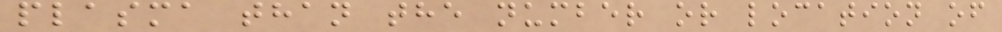plasma than the number or location of
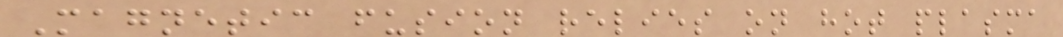Magnetic fusion relies on hot plasma
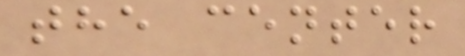the center
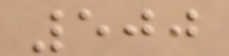500
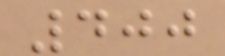400
